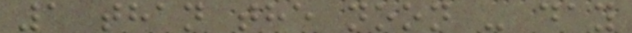1 than the noon - day
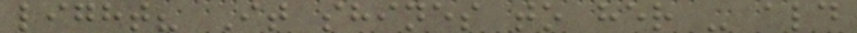light? It shines to her - ald
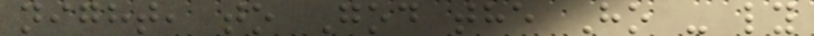night, to God the Ho - ly
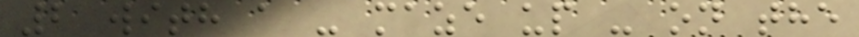2 with a - maze up - on the
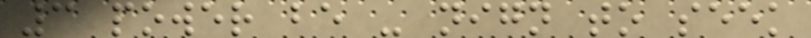3 power be - nign to seek
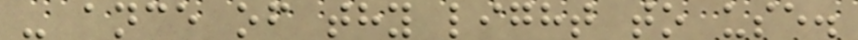- ance of thy light to use.
